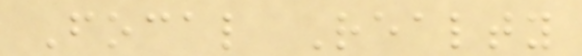Focal Realty
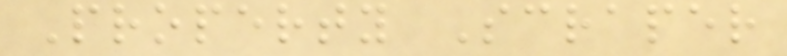Property Scraper
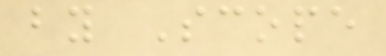by Scope
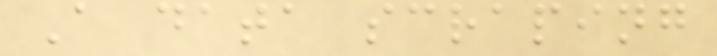A data scraping
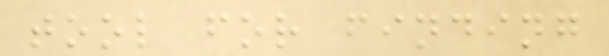tool for finding
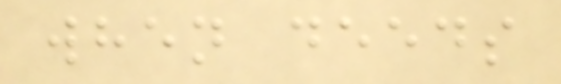when deeds
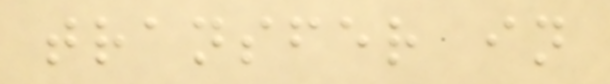transfer in
